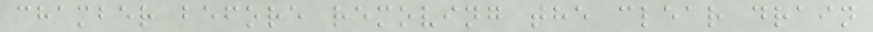chamber before removing the clear drain
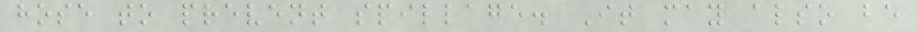hose to prevent spillage. It may also be
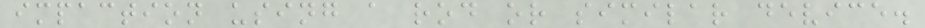impaction using a rod or similar device.
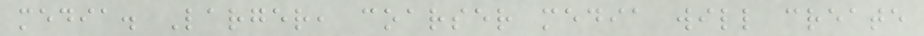media. Larger, coarser media will create
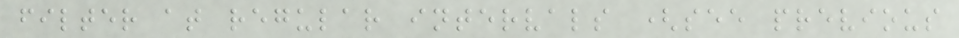filter at regular intervals (see previous
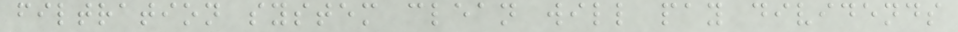filtration system clean will pay dividends
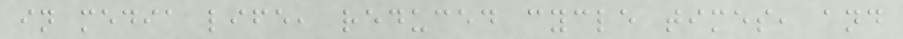in media life, reduced cycle times, and
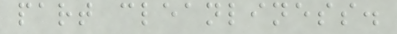part cleanliness.
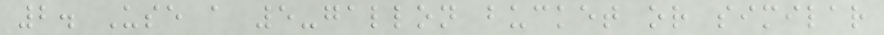2. Use a 5-gallon bucket or similar
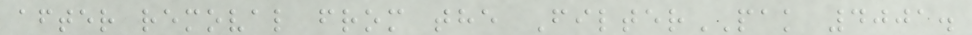after removal from the FilterPAK 4001.
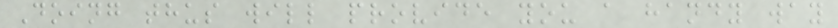Doing thus will provide you a handy way
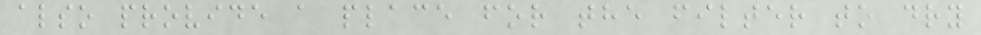also provide a place for the filter to dry
